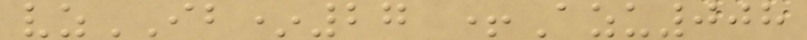vzIB*27 +Azu008
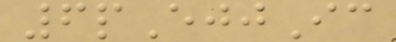6pEjjIc
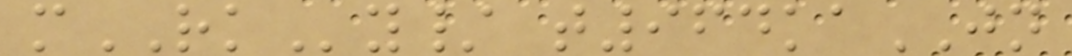mRKy/ t964kaJN
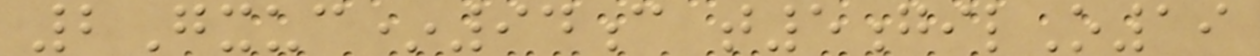2Gxuc*94c t5gilO19
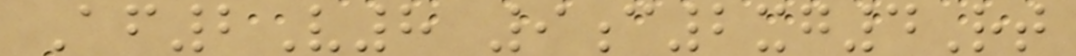Af2V8 9c2xg4Rt
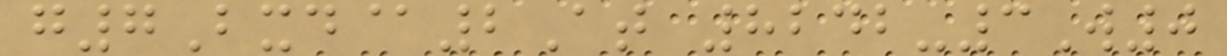g7Bxd@2At 8242-3W0
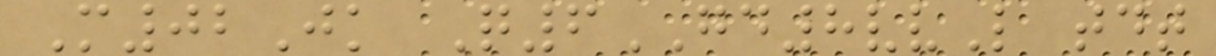M02Jk Q6GD8vvL tdt
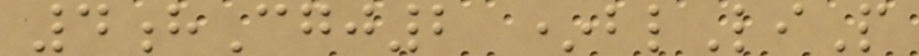4hCgj2 *blLiP
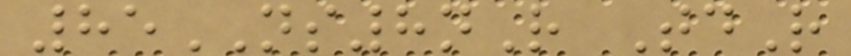85NS8nR TdR
